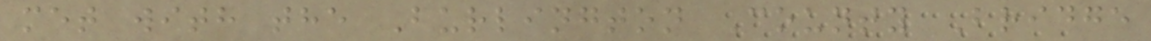met with the Burlington County Bridge
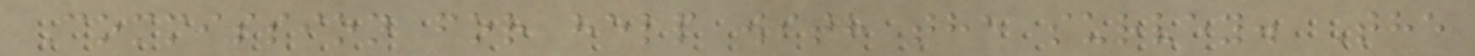Commission for help with the survey. The
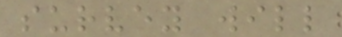survey will
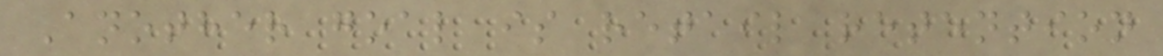Another goal is retail retention
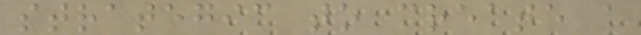strategic to create a
